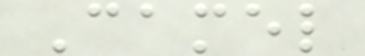Camel
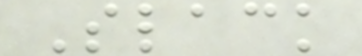Slack
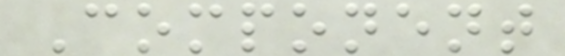Component
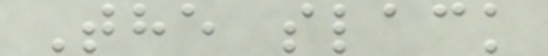The slack
